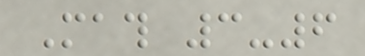Math 3-6
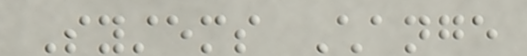Systems Change
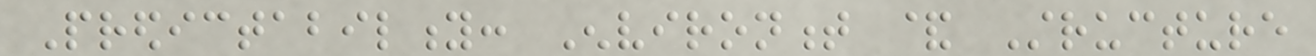Predictability: Environment & Structure
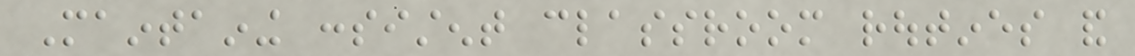Maintaining consistent classroom routines and
